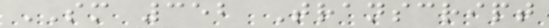SM 352 Transcript
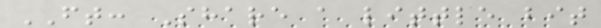FT: Share a little bit
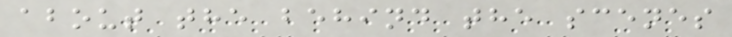about the behind the scenes
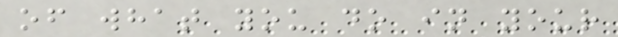of what you do in your
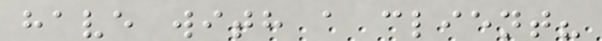have with a client?
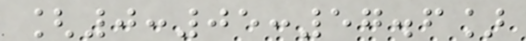[0:05:57.6]
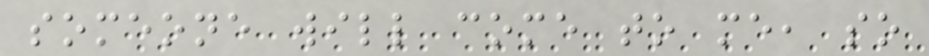someone will come to me, so
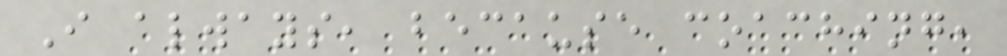I always, because coaching,
